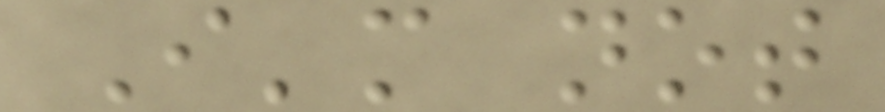I'm not
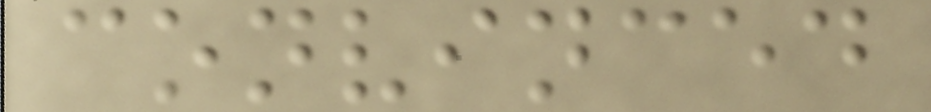convinced
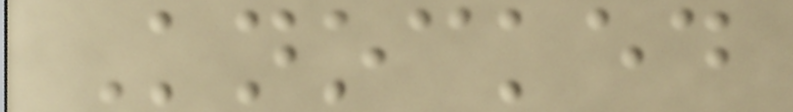Knocked
